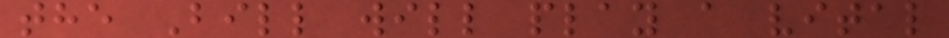the Bill will play a vital
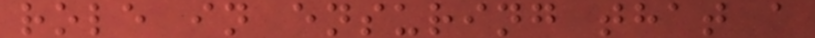role in ensuring that a
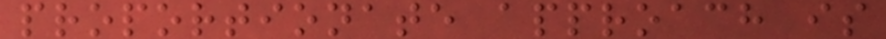proportionate approach is
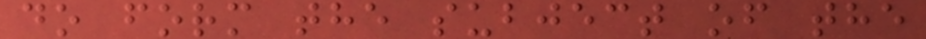do form the subject of the
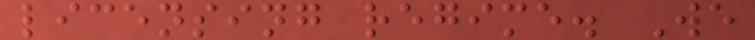licensing regime. We
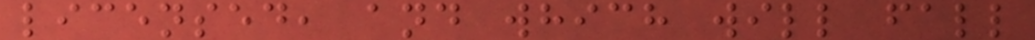licensed, and which will fall
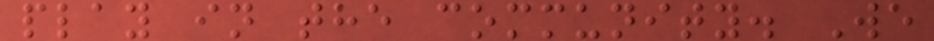play in the community. We
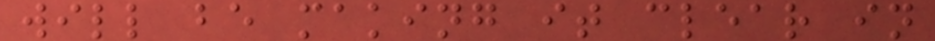will be making it clear in
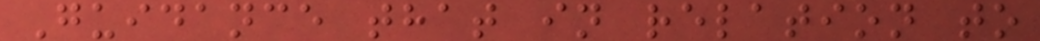Guidance that in relation to
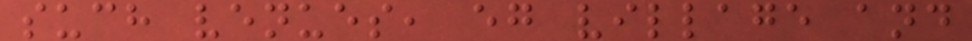such venues, eg village and
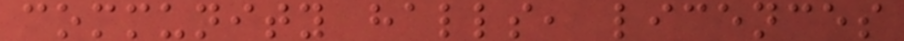community halls, licences
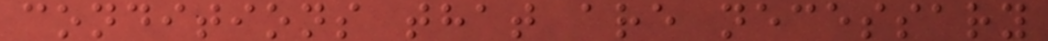conditions that are necessary
